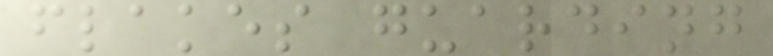flakes guarding
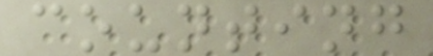counting
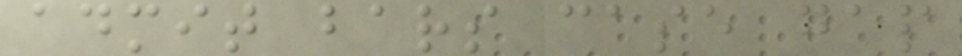admit bars case gap
